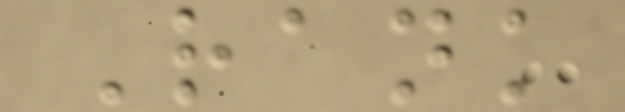Rank
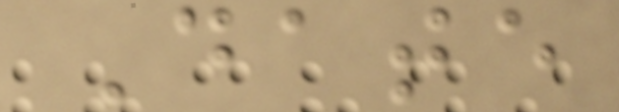Date
